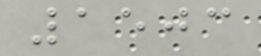1503
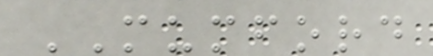MUMFORD
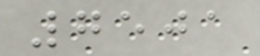7501
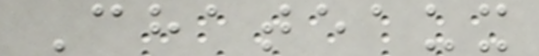Chateaux
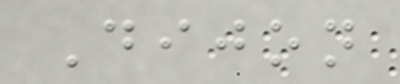Dijon
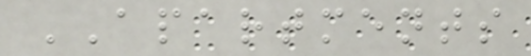APARTMENTS
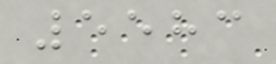5583
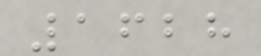1628
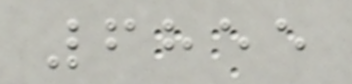6855
